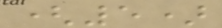(5)
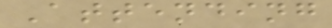Attending
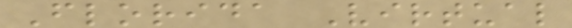Florida Virtual
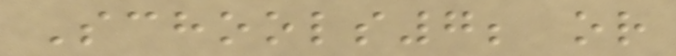Schools7; or
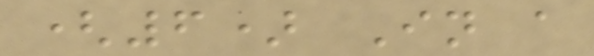(6) In a
